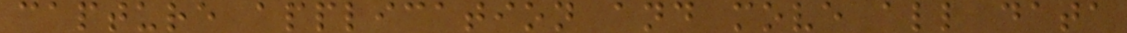capture application and move all data
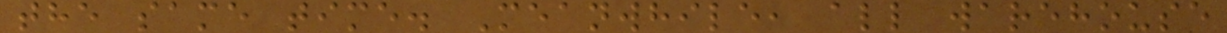the same time. Meanwhile, all warehouse
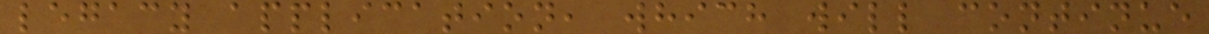legacy application, which will continue
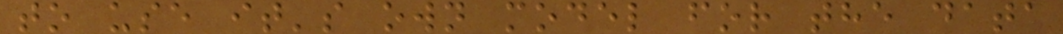to use it's own model for the data
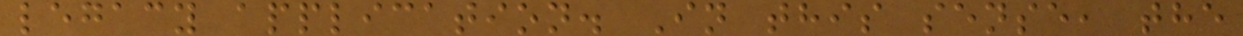legacy application. In this sense, the
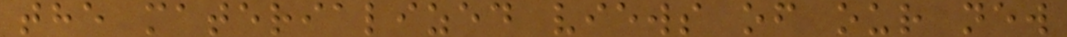the materialized views of our new
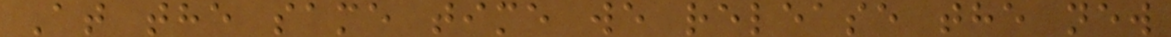At the same time we release the new
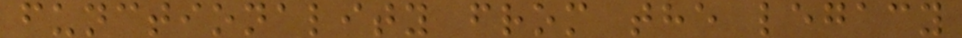functionality from the legacy
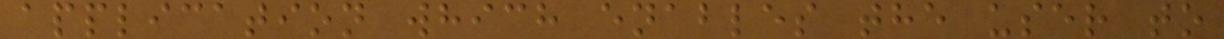application which enables the user to
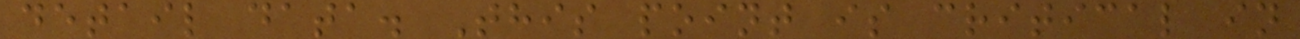detail data. This point is critical in
